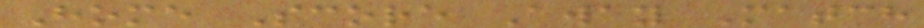Home Score Away Match
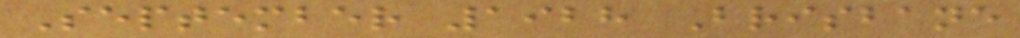September 1928 Brisbane
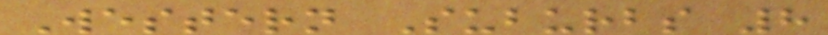Western Suburbs 8
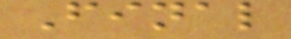Final
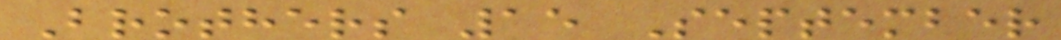Brothers 15 September
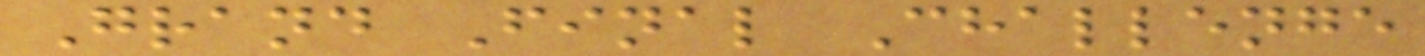Grand Final Challenge
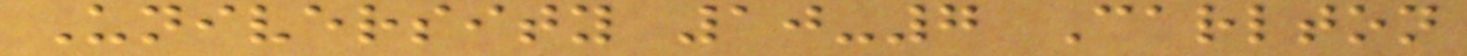University 10-7 Carlton
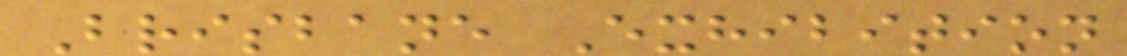Brisbane Exhibition
